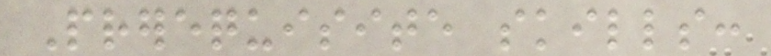Prerequisite skills:
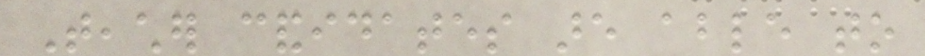Teacher candidates are able to
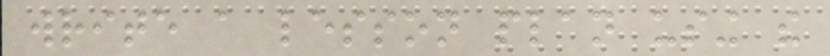write a lesson plan using the
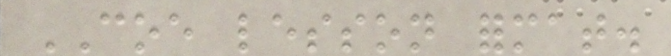COE lesson format.
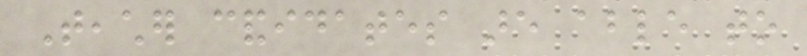Teacher candidates are able to
